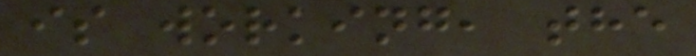is working, the
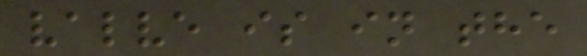valve is in the
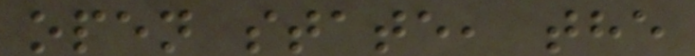open state, the
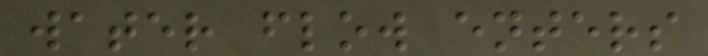water flow enters
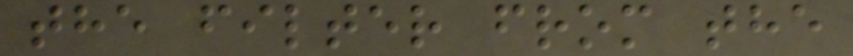the filter from the
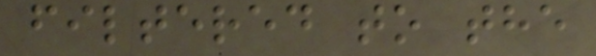filtered to the
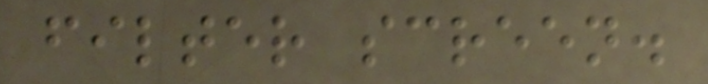filter screen.
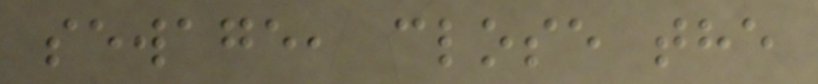sewage, close the
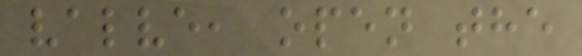valve, open the
